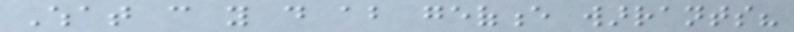What can you do about geofence warrants?
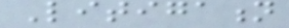Litigation
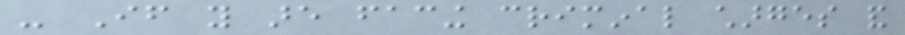- If you are facing criminal charges and
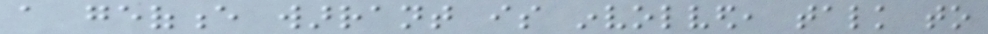a geofence warrant is involved, talk to
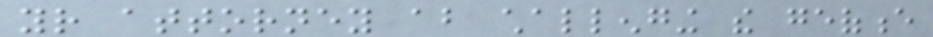your attorney about challenging the geofence
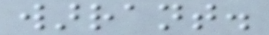warrant.
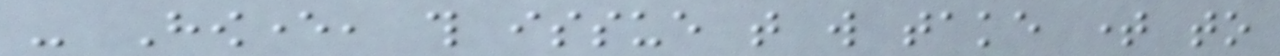- However, this issue that will take time to
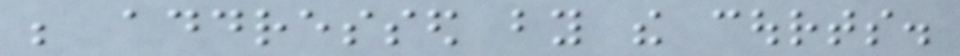be addressed by the courts.
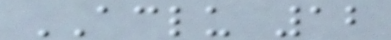ACLU 12
